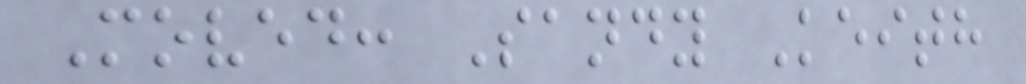Moved: Sandy Keith
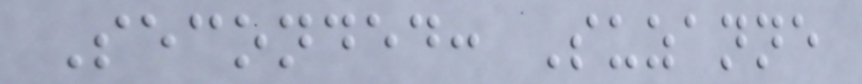Seconded: Suzanne
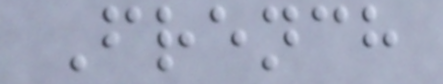French
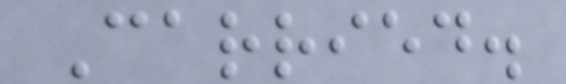Carried.
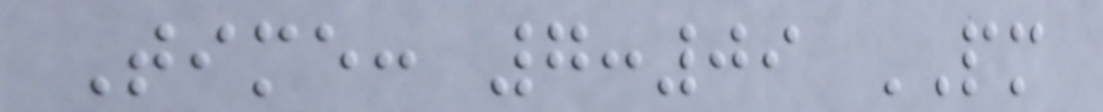Time: 7:09 PM
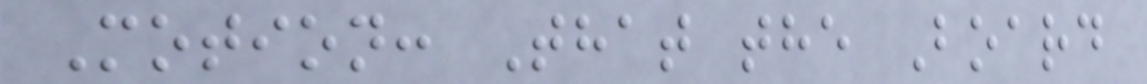Motion: That the Board
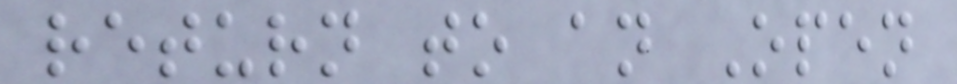return to an Open
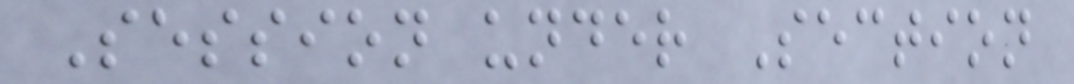Session under Section
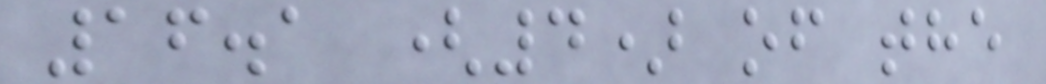16.1 (4) of the
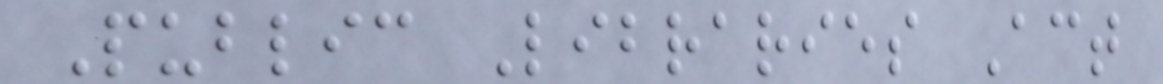Public Libraries Act
